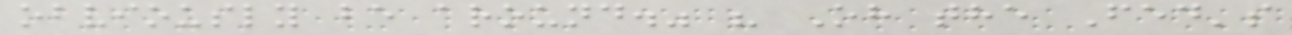obviously be around." " Oh the Fed's
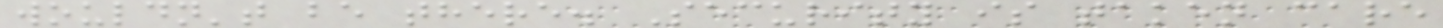wouldn't be there. Security is taken care
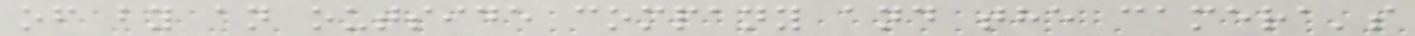of by an outside company and the camera's
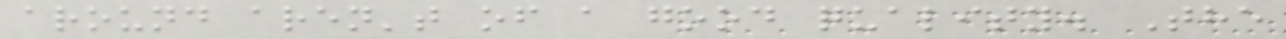around aren't of a good quality. The
